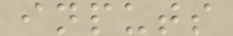inputs
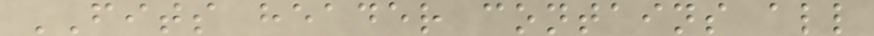FITS header contains all
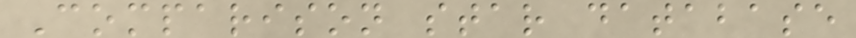Comparison star database
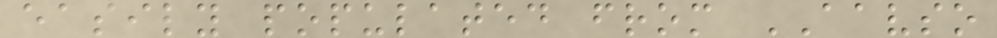easily populated from AAVSO
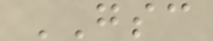GSC
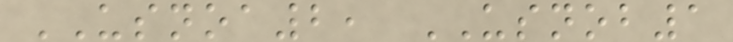USNOA2, USNOB1
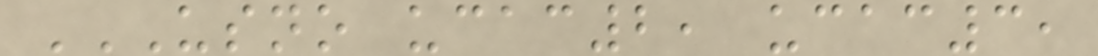USNO UCAC2, UCAC3,
